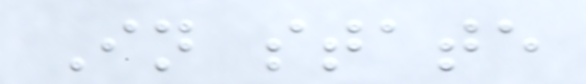In state
